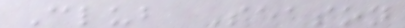Club Season
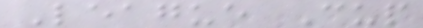League Cup
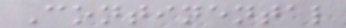Continental
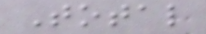Total
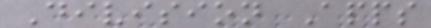Division Apps
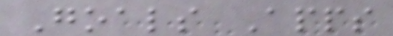Goals Apps
